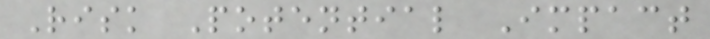Risk Potential Impact
